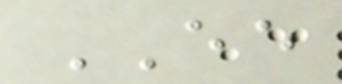EE
